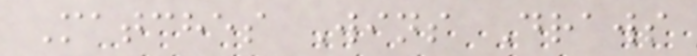Matches Wins Draws
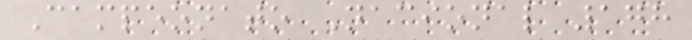Campeonato Nacional 178
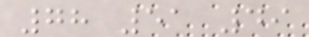78 51 49
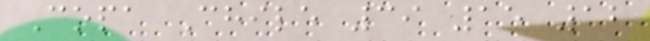Copa Chile 39 15 12
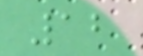12
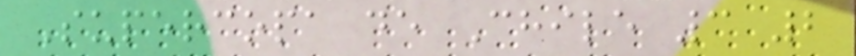Supercopa de Chile 3 2
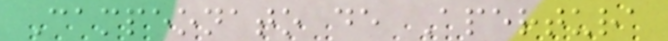Campeonato de Apertura
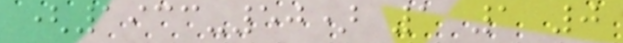(1933-50) 1 1 0
